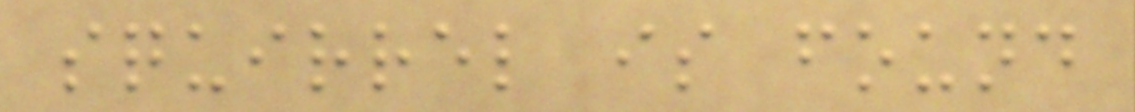squirrel is found
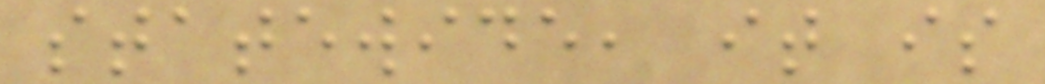statewide, it is
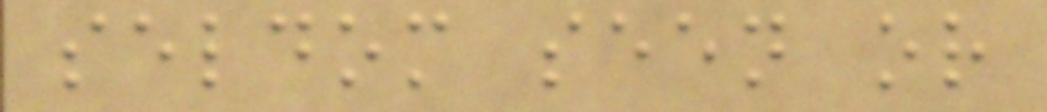seldom seen or
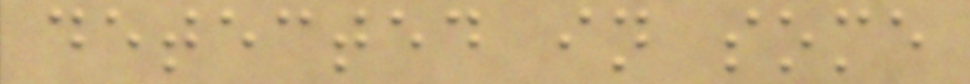detected in some
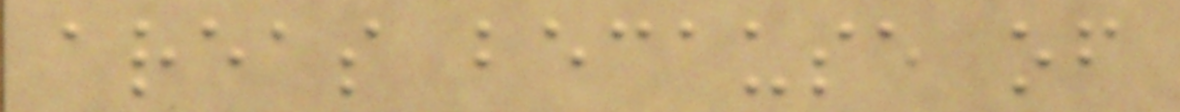areas because of
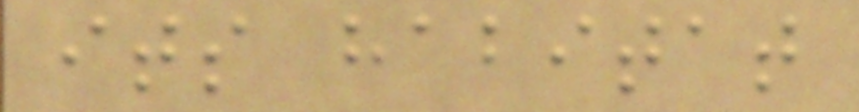its habitat
